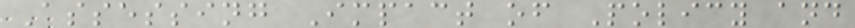Assessing Impact of Policy and
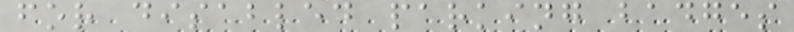for disabled parking badges
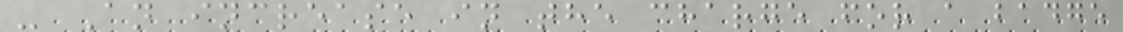- An increase in the charge for a badge
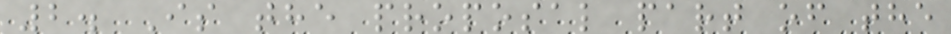2. Is the proposal part of the
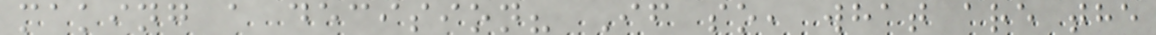making a decision? If so, what are the
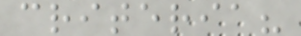criteria?
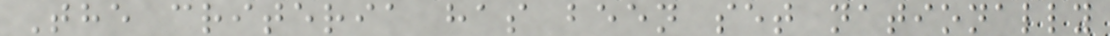The criteria has been set nationally
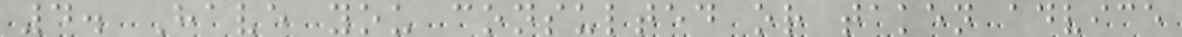4. Have you consulted or taken advice
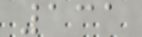131
